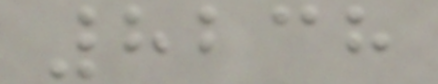8238
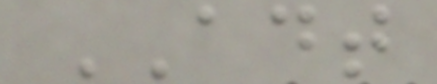ADT
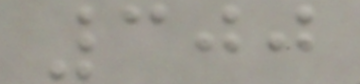300
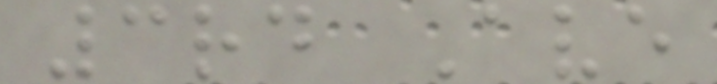3rd Ave
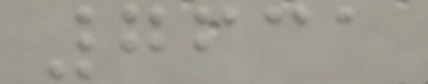7631
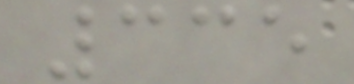335
